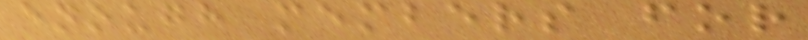enough members for
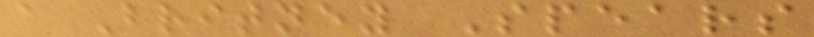a Britney Spears
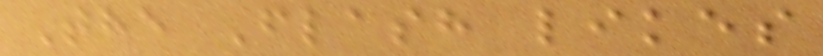The Flash likes
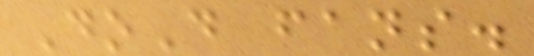DoD fans.
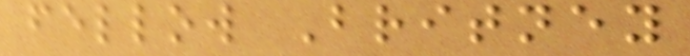fellow Britney
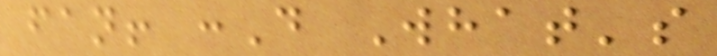fan! :D What's
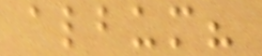album?
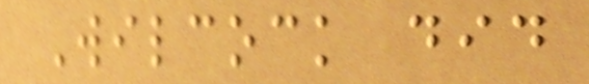Wilcock did
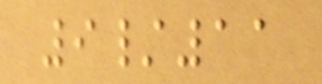9/11
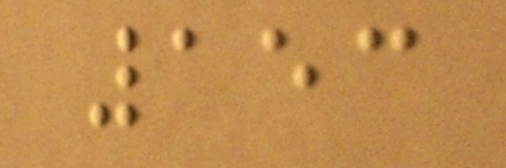153
